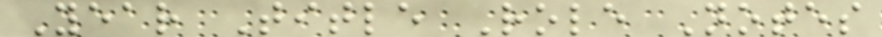Year Title Role Notes
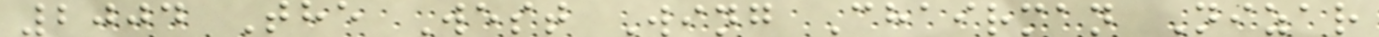2004 The West Wing Chairman Nizar
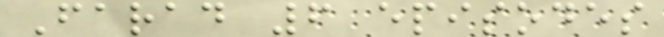Farad 6 episodes
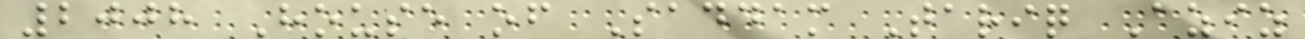2008 House of Saddam Tariq Aziz
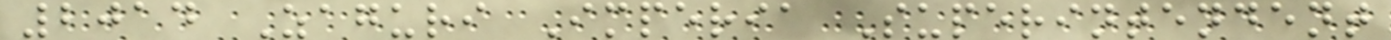2014 Zaguri Imperia Superintendent
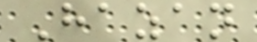Hazan
